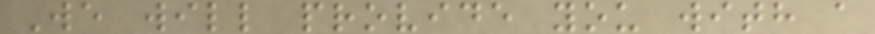We will provide you with a
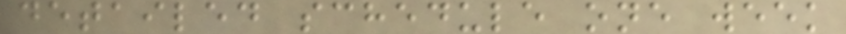detailed schedule one week
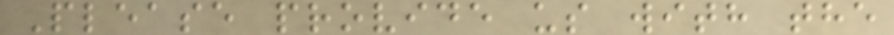Please provide us with the
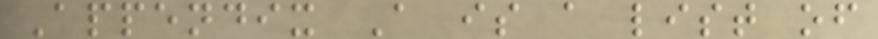Appendix A is a list of
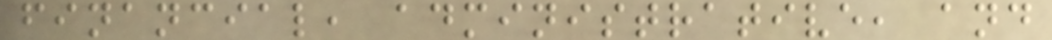financial, administrative, and
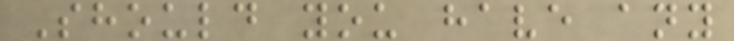Should you have any
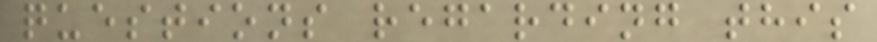questions regarding this
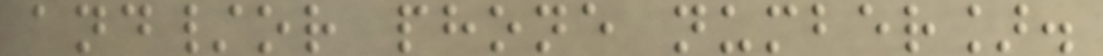and/or phone number].
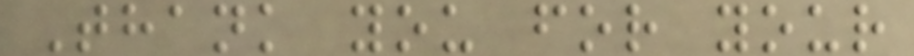Thank you for your
